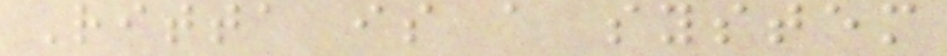Ritta is a system
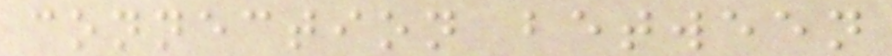connection between
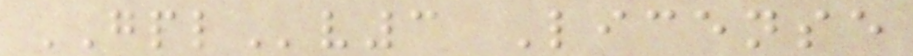GPLv3 License
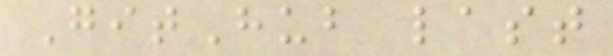GitHub last
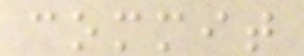commit
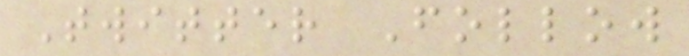Twitter Follow
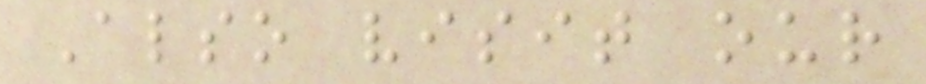Also visit our
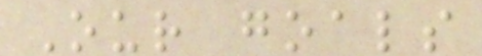Our goals
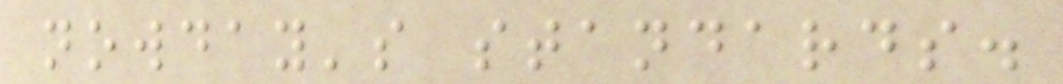nowday's standards.
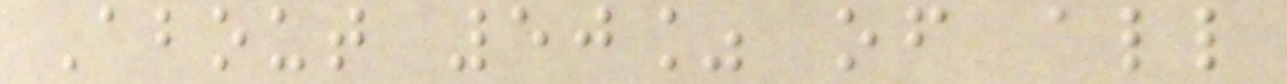About 50% of all
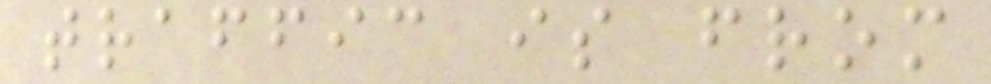traffic is from
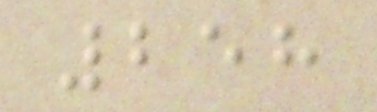258
